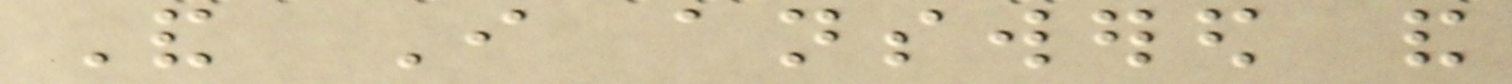And I answered and
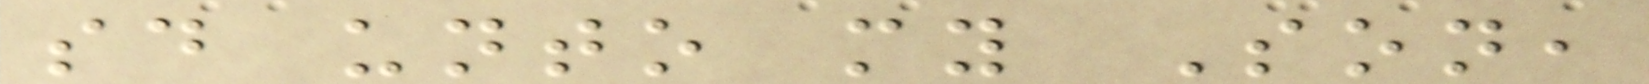said unto my Son,
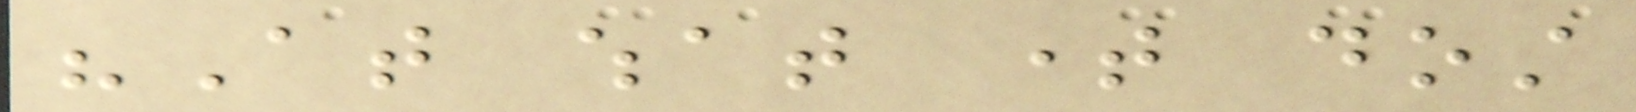"At what time dost
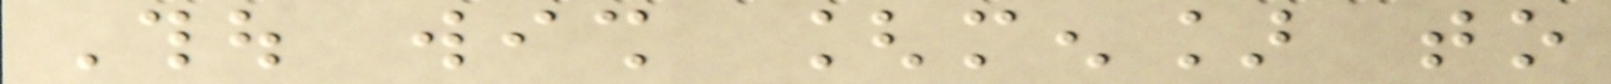Thou wish [men] to
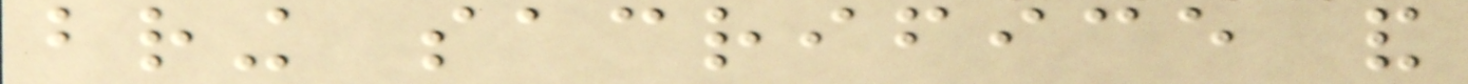bring sacrifice and
